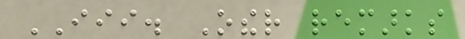III. Other remarks
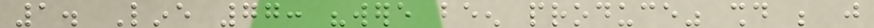1. Line 77: "were been produce" should be just
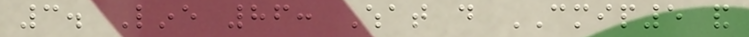3. Line 86: What do CMIP5 and
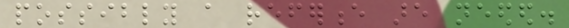possibly a reference are needed.
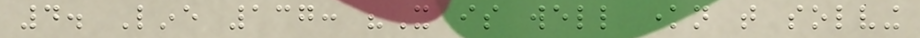4. Line 137: "It is well known that solving
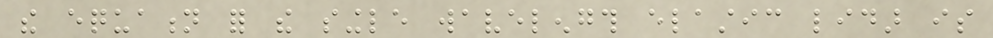the equation for the single wavelength elastic lidar is
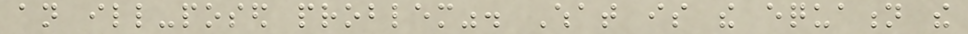an ill-posed problem". What is the equation the
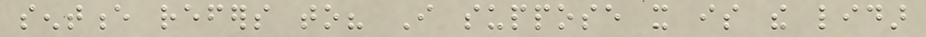sentence refers to? I suppose it is the lidar
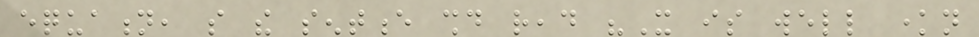equation, so the sentence should read "It is well known
